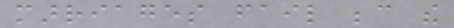marriages fail because the
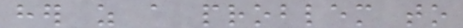her as a problem to
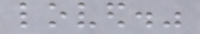loved."
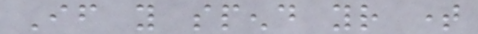If you spend your time
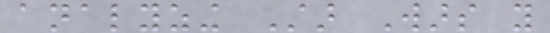analyzing Star Wars you
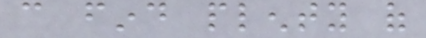can find plenty of
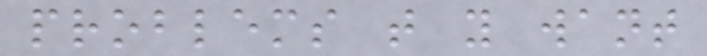problems that you want
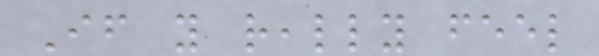If you really feel
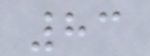83
